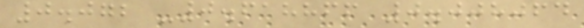0.072 -0.618866 0.008064
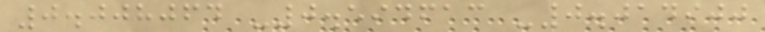0.008064 -0.594613 -0.014900
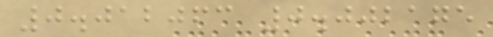0.012063 0.002175
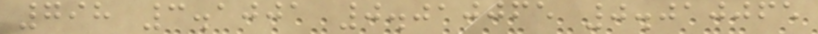798 3.1001 0.010065 0.010065
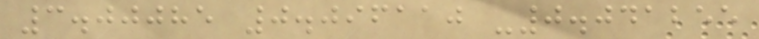3.00085 0.096110 -0.041255
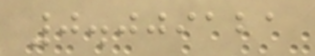0.009121
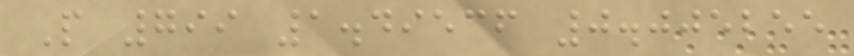P 799 1.49536 0.005255
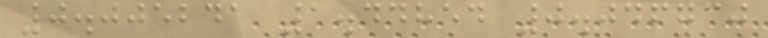0.005241 1.44854 0.046730
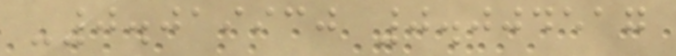-0.019930 0.004517
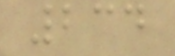234
